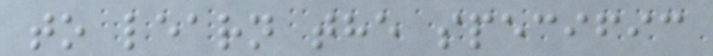to learn the specific
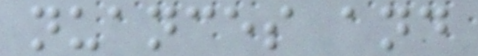nuances and
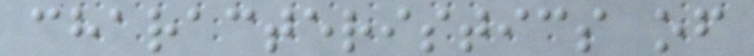characteristics of
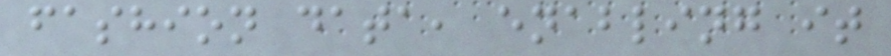fashion data, enabling it
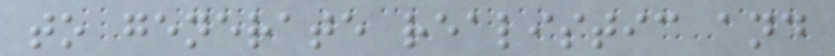to generate realistic and
